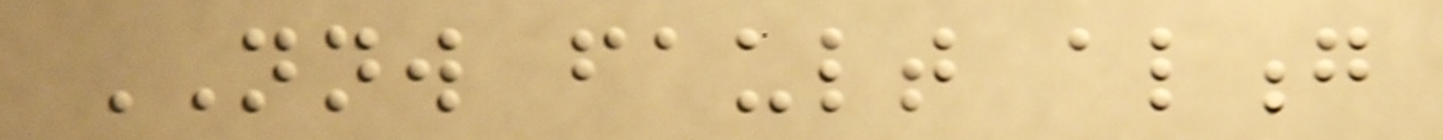NNW fault along
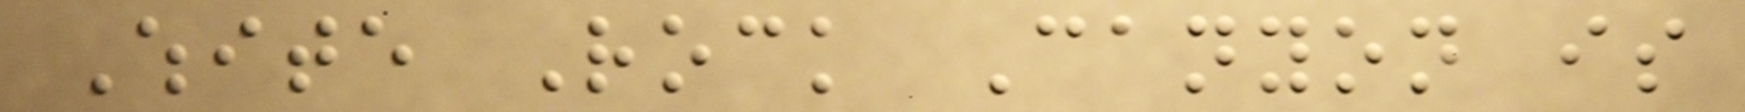White Rock Canyon is
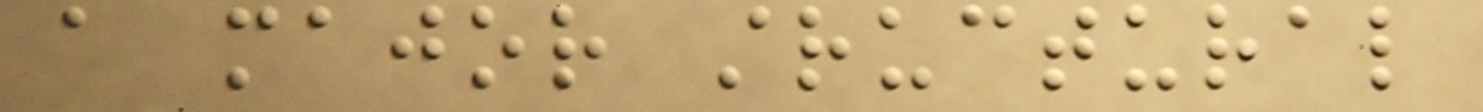a major structural
